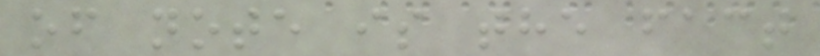of note is the fact
